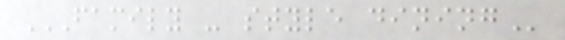FAMILY - STYLE DINING
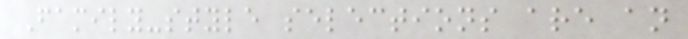Family-style selections are an
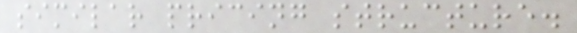similar pricing structure.
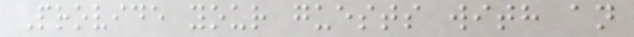Provide your guests with an
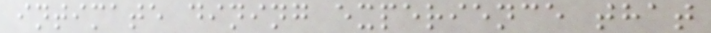intimate dining experience that
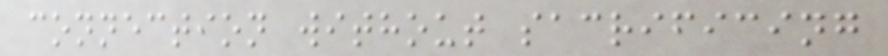connection without sacrificing
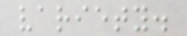variety.
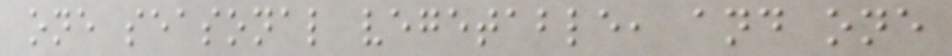one seasonal vegetable, and one
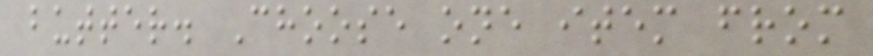butter. Choose one item from
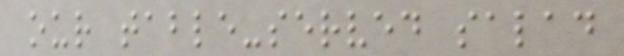our table-served salad
